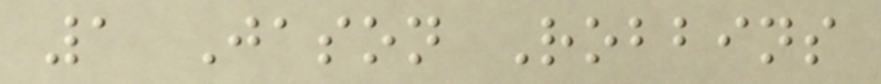1 Jason Robbins
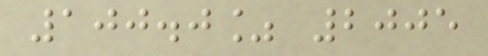100.0% 2005
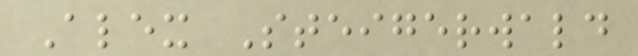Alex Steigerwald
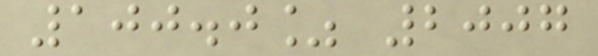100.0% 2007
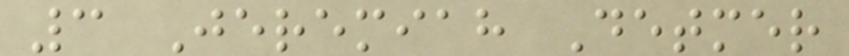3 Jeremiah Detmer
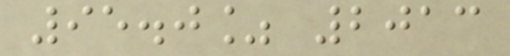95.0% 2013
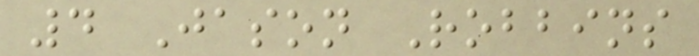4 Jason Robbins
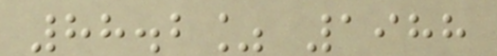88.2% 1988
